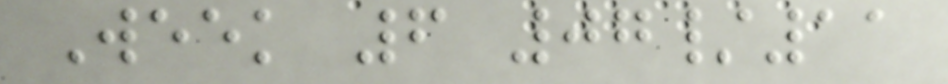Week 6 07/11
